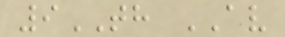9TH AV
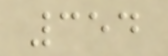354
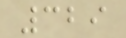329
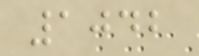1042
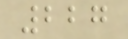227
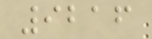9216
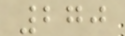270
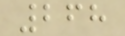268
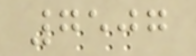7507
